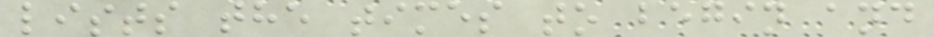lists the times to begin and
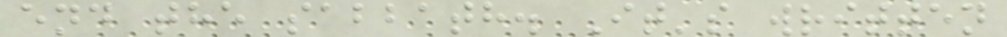end the sabbath. It's written
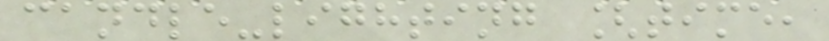candle-lighting [time,
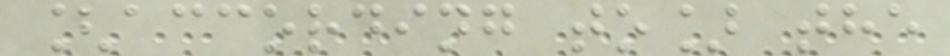[according to] the
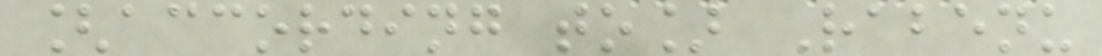[according to] Rabenu
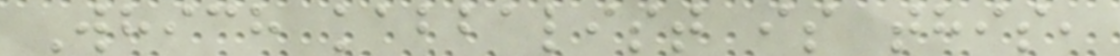Which kabbalist is this,
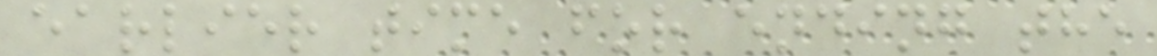earlier time for ending the
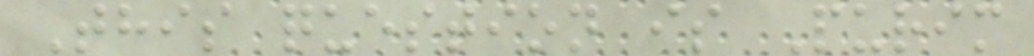This question is Purim
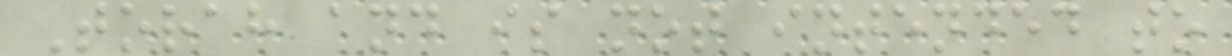Torah and is not intended to
